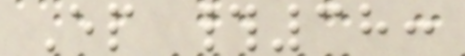Ep #38:
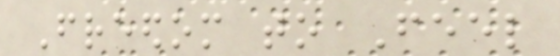Freedom to Feel
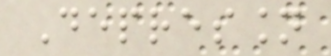Depression
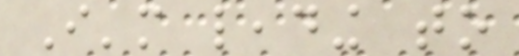I'm leading to
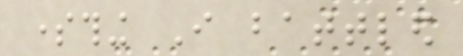something I battled
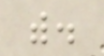with.
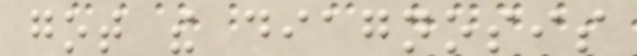got the diagnosis
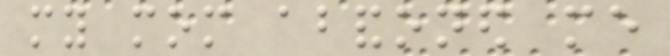my mom abandoned me
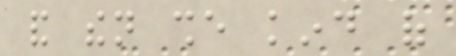and then she kind of
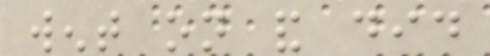went on and did
